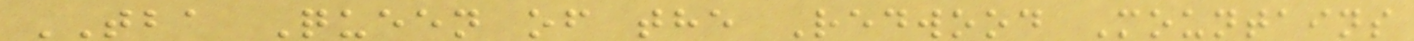TBA Queen of the Redwood Mountains
